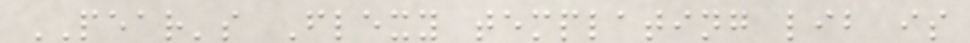PEAR's Flexy templating lib is
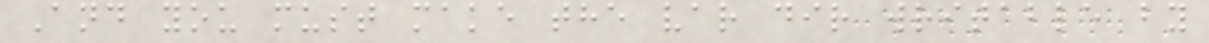And you must make the var dir writable by
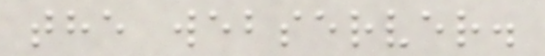the webserver.
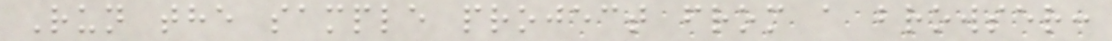Run the sample project from a browser:
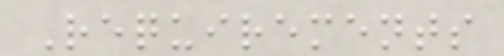Requirements
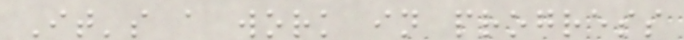It's a work in progress
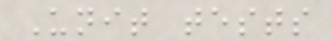Unit tests
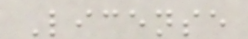License
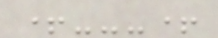+---+
